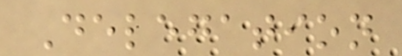Delegation
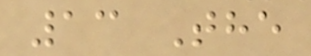13 The
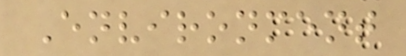Environment
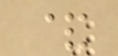&
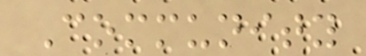Community
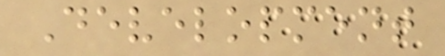Development
